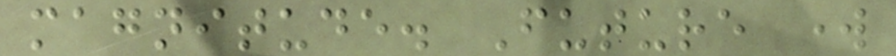magnitude. Future work
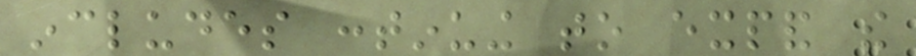includes continuing to expand the
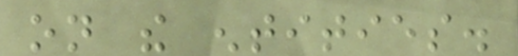on the entities.
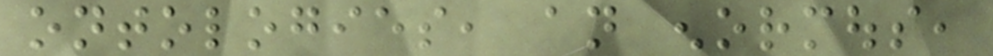ontologies, an enormous,
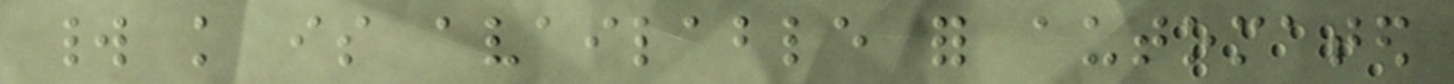world knowledge is available for automated
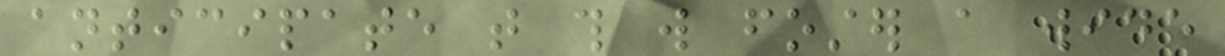anticipate that this will foster a wide
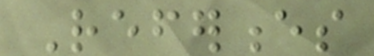References
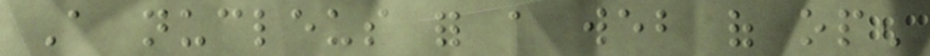A nucleus for a web of open
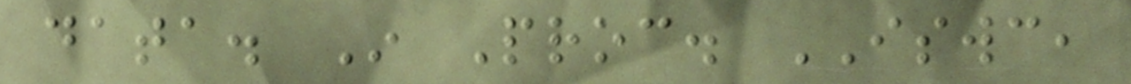data. In Proc. ISWC,
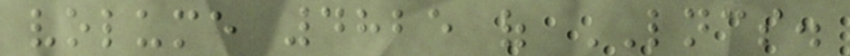volume 4825 of LNCS.
